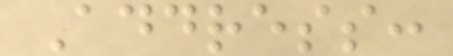Address:
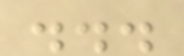...
